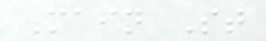Main St
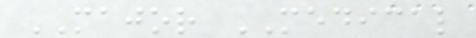MAJOR MEDICAL
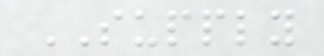SUPPLY
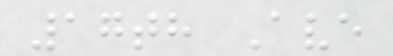17th Ave
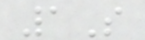1S
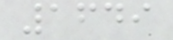1649
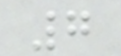7
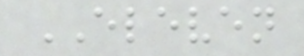ELEVEN
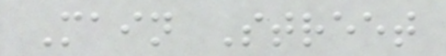Main Street
